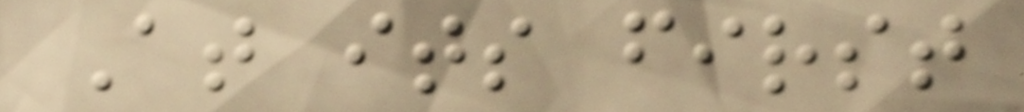At its first
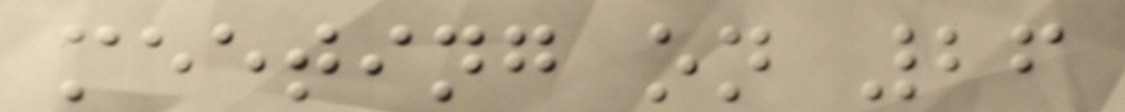meeting on 26
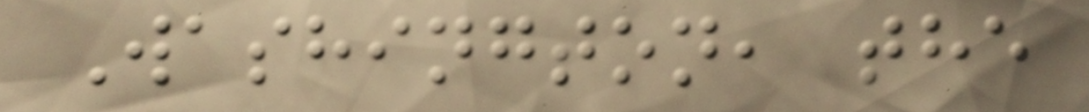Washington, the
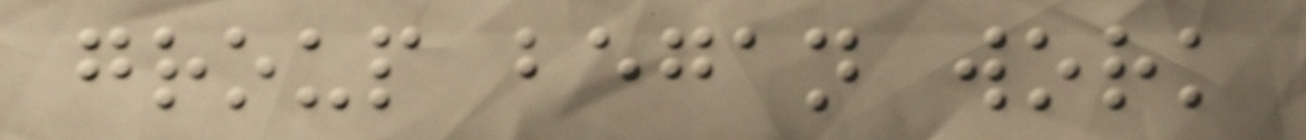group began work
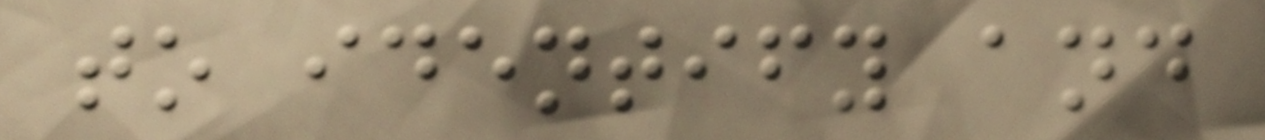to identify and
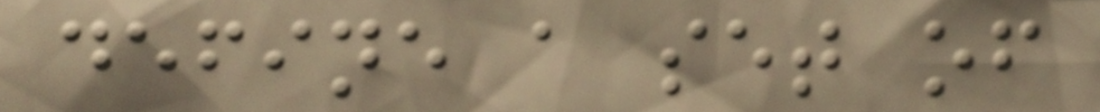define a set of
